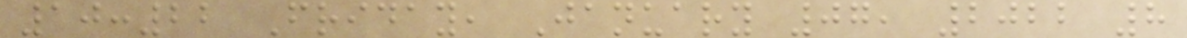10:22 Friday, January 07, 2022 8
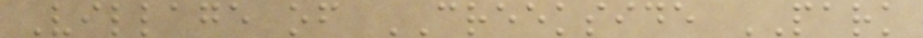Village of CREEKSIDE PARK
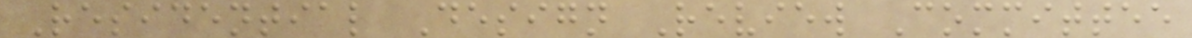Residential Design Review Committee
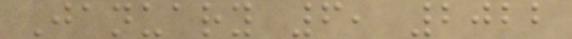January 6, 2022
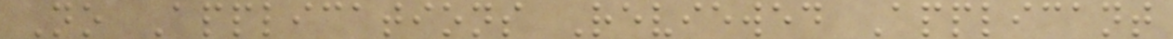No Applications Reviewed Applicant
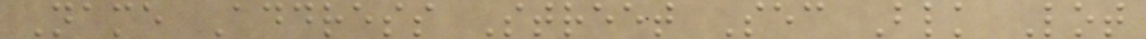Name Address Street Sec Blk Lot
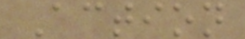Action
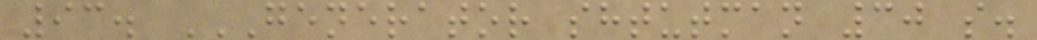93. GENERATOR SHTUTMAN 30 S.
